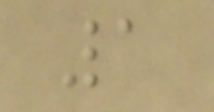1
